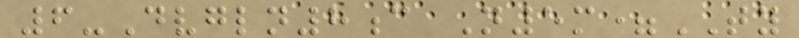6-Dvgln8c N5m=TY
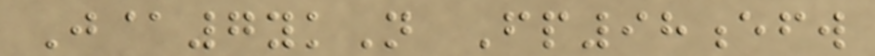J@7ykN Fp98efw
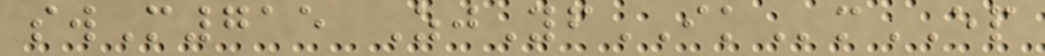swM715 ZjYfIKmEP
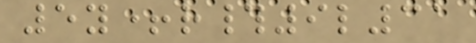5y+r#9l31
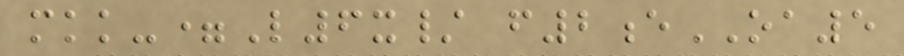mkk-=L6x/ f2eOA5
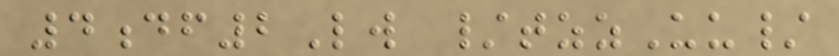4df2Lw /tzzUu/
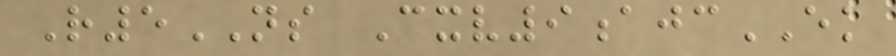R5NS Cxv9ajcEK
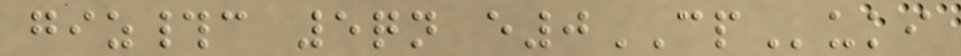giz#c 5qn e0CPuki
